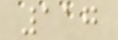117
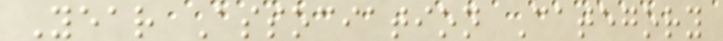Year Association Category
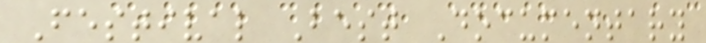Festival Best Documentary
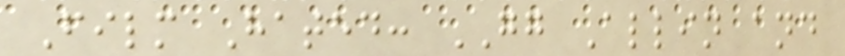Film Hated: GG Allin and
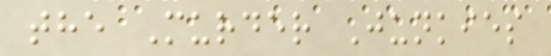the Murder Junkies
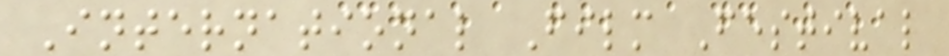International Film Festival
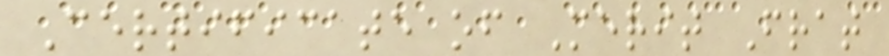Certificate of Merit Frat
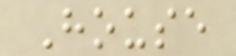House
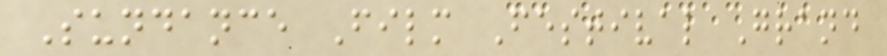Sundance Film Festival Grand
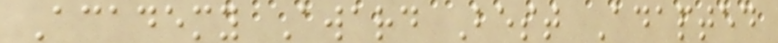Academy Award Best Adapted
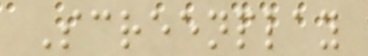Screenplay
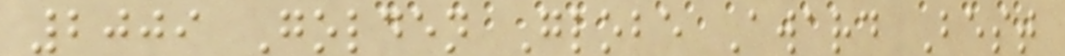2009 Golden Globe Award Best
